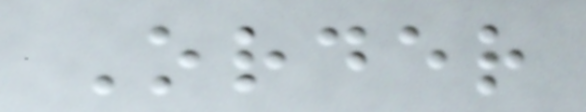Order
